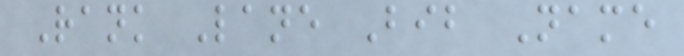Rank Lane Bib Name
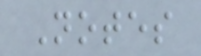Notes
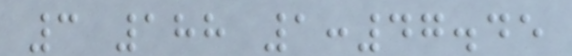3 188 1:47.45
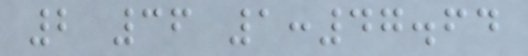2 36 1:47.64
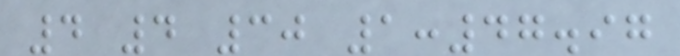4 4 30 1:47.97
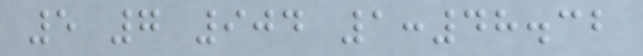5 7 904 1:48.32
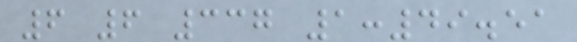6 6 337 1:49.51
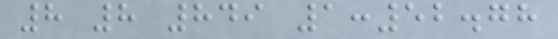8 8 849 1:52.78
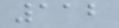112
